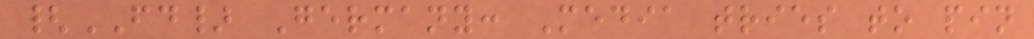{FD} Germany: Media tries to pin
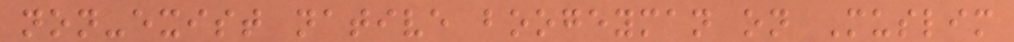non-exist native boogeyman on Muslim
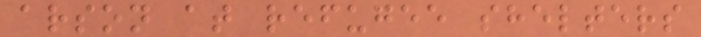arson at refugee shelters
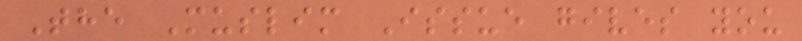The Muslim Issue gives you
